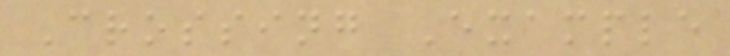Crossing Example
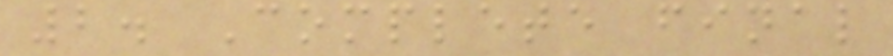2. Complete final
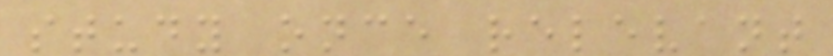study once relevant
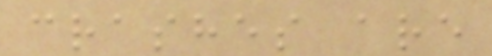crashes are
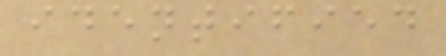identified
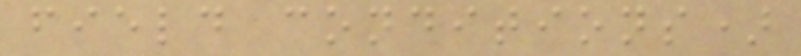field conditions)
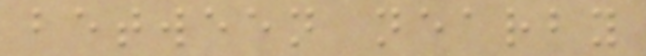between nearby
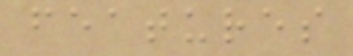features
